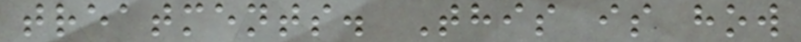treatments. This is how
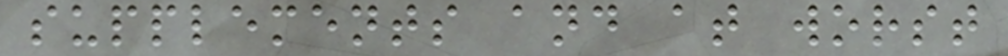supplements and at worst
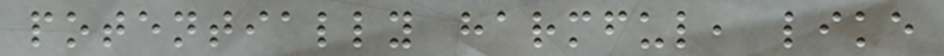potentially harmful, like
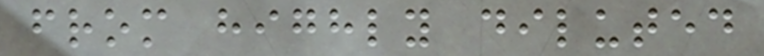from highly diluted
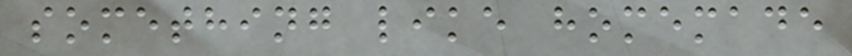something like homemade
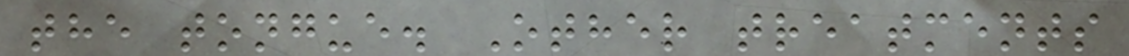the tongue. Other treatments
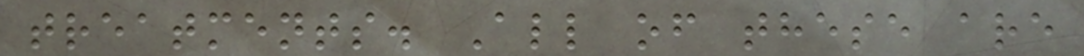treatments. All of these are
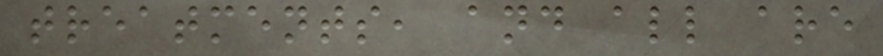treatments, and all are
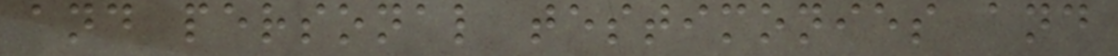and personal testimonies and
